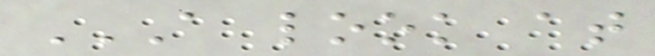A LOOK AT
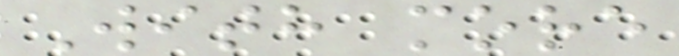With more
